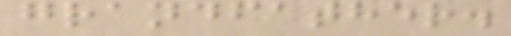grandfather.
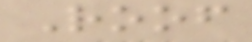Roof
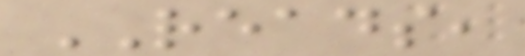READS,
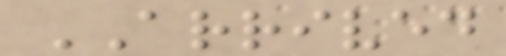ARRIVED
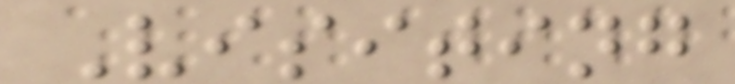Visiting
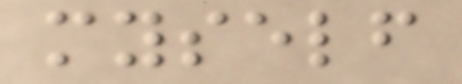myself
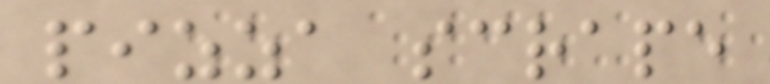pizza scrape
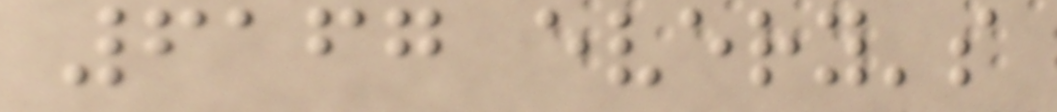6167 every's
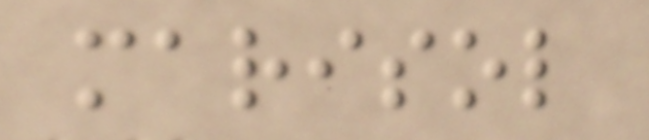marisol
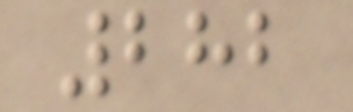282
